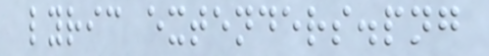lyric extenders.png
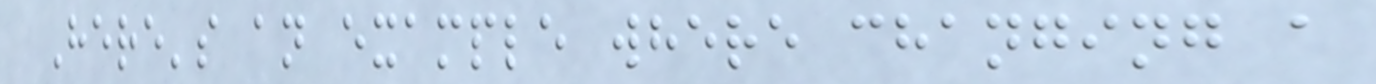Here's an example where changing a
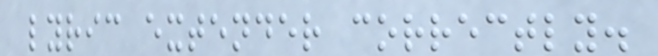lyric extender correctly.
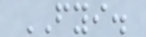FYI.
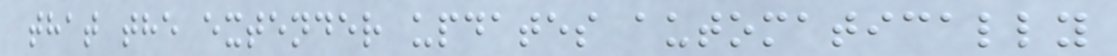that the extender updates automatically
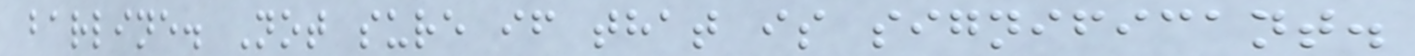barline. Not sure if that is significant.
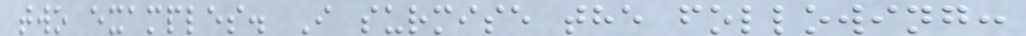two examples. I surmise the following:
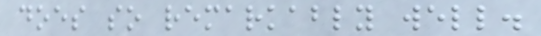does so remarkably well.
